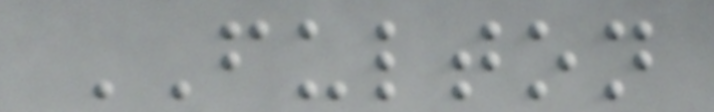FULTON
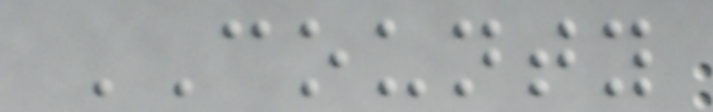COUNTY
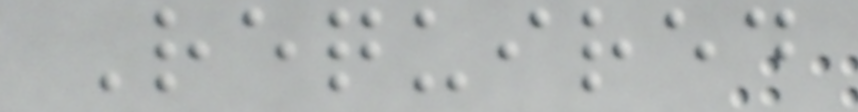Required
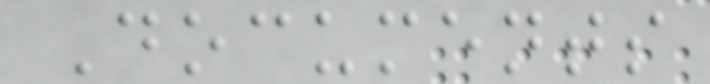Documents
